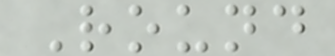Round
